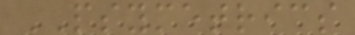PSYMETRICS
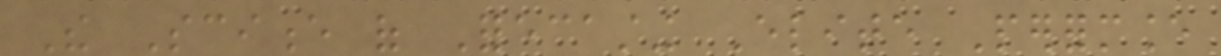The Science of Forecasting Elite Performance
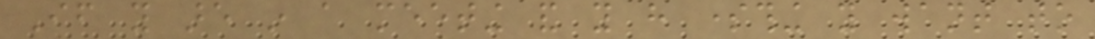If you are in a meeting and you have something you want to
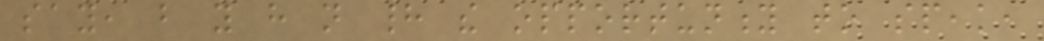say, but you have not had the opportunity to speak,
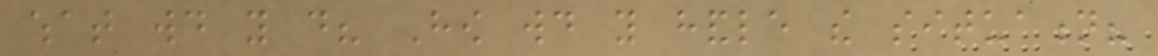what would you do? How would you handle the situation?
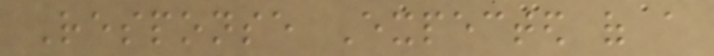Response Expected of a
